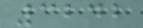3242
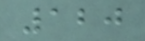120
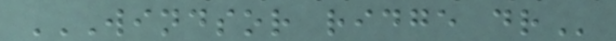WINDSOR RIDGE DR
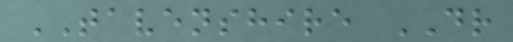TAVENSHIRE DR
